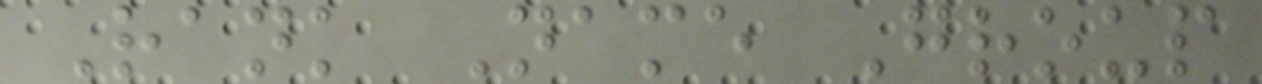Rank Name Group
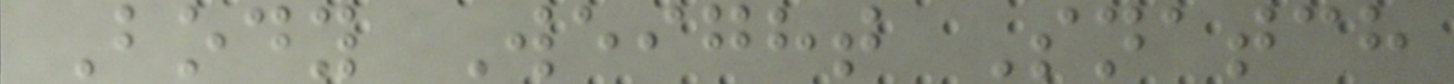Body Weight Snatch
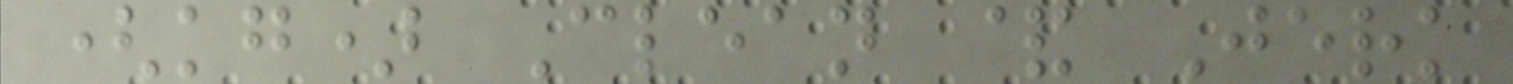(kg) Clean & Jerk
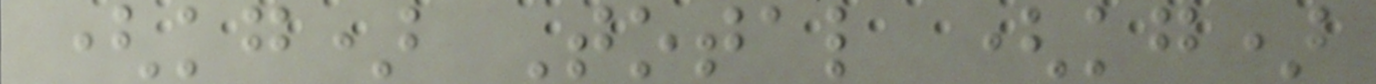(kg) Total (kg)
